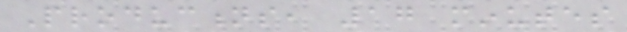Productions, 17 minutes
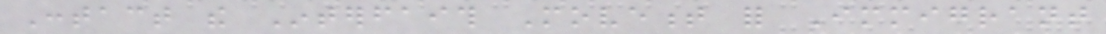Contact the Interfaith Movement for Immigrant
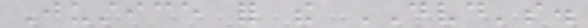Justice for the DVD's.
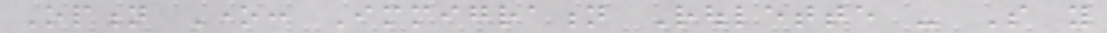Option One: Immigration Roulette - So you
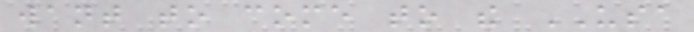want to come to the USA
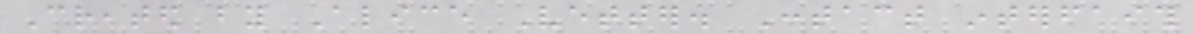Created by Alice Vetter. Contact interfaith
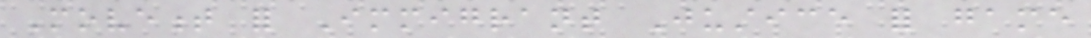Movement for Immigrant Justice for game
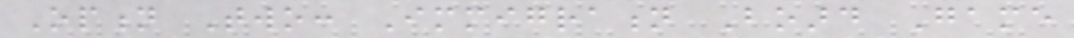Option Two: Immigration Board Game
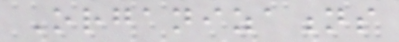Organizations
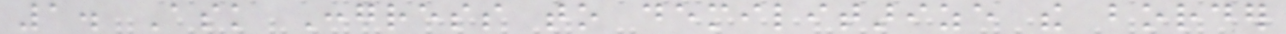1. Ask Congress to demilitarize the border
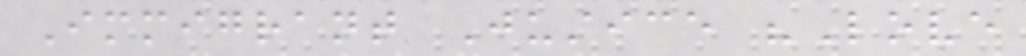Immigrant Justice "Love
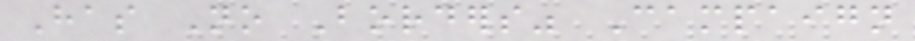Has No Borders" Campaign
